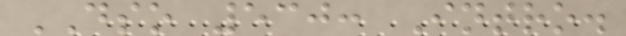DSO 530: Intro.
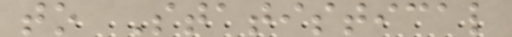to Statistical
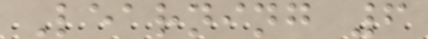Learning 6
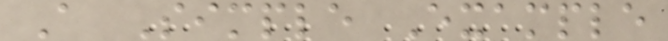A Simple Example
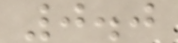0.0
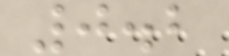0.2
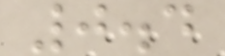0.4
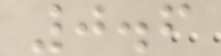0.6
